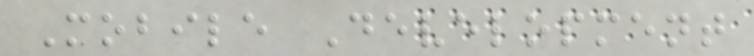Mobile Development
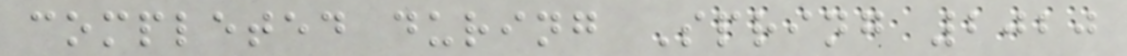completed during Spring 2020
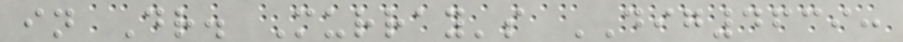in Dr. Murray's DIG4639:
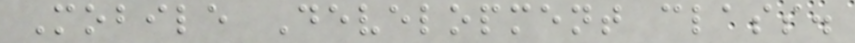Mobile Development class.
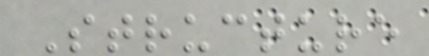Structure
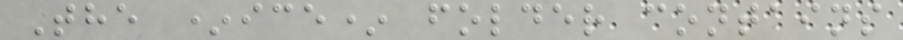The *ice* folder contains
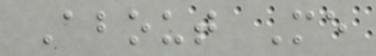About Me
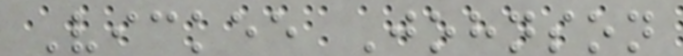Vickee Johnson
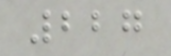227
